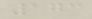173
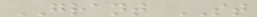GRANT ST
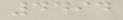4494
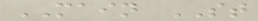MAIN ST
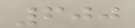600
